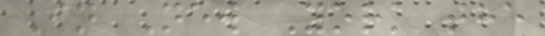In New York the
